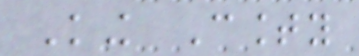King County
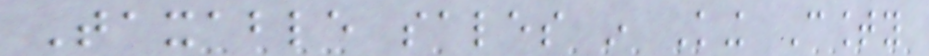Taxable sales in King County
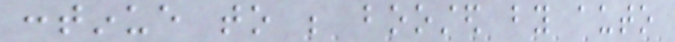continue to be boosted by auto
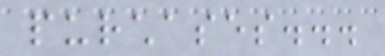purchases...
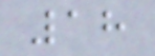18
